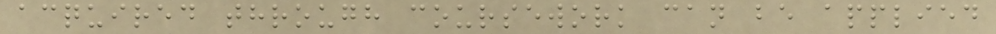acquired through coursework can be applied
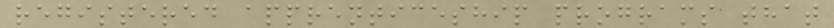registered apprenticeship programs that
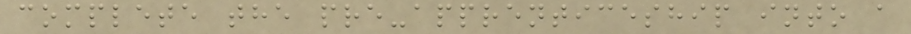complete the pre-apprenticeship into a
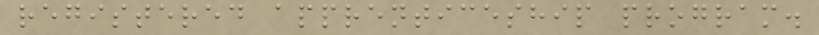registered apprenticeship program.
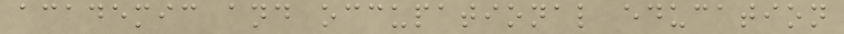academic and occupational education
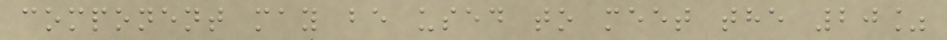component may be used to meet the 20%
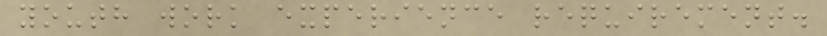youth work experience requirement.
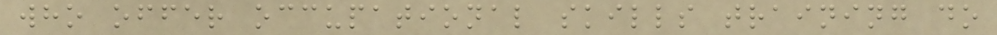who offer occupational skills training do
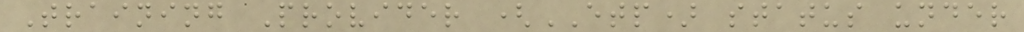Training Provider (ETP) status under
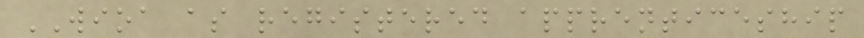WIOA as registered apprenticeship
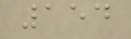154
